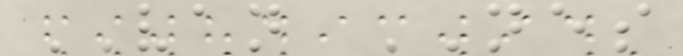VAN NES
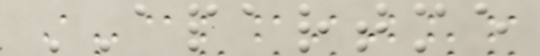APARTME
